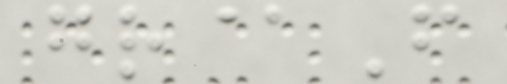gr@F
